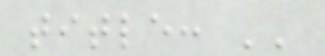title: ''
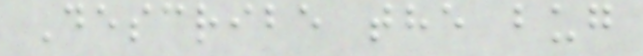Describe the bug
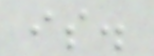is.
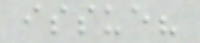issue?
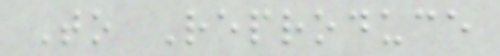To Reproduce
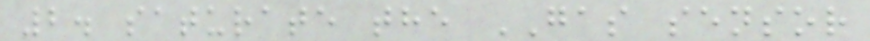2. saturate the GAS sensor
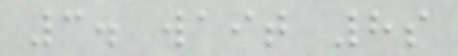3. wait 8s
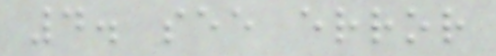4. see error
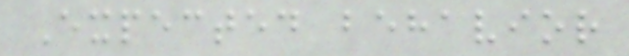Expected behavior
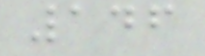146
